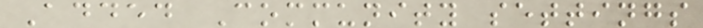Added Community settings
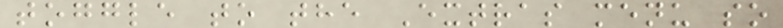toggle to the Extras menu so
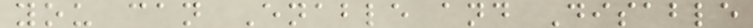you can Enable and Disable
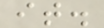it.
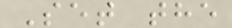Set the
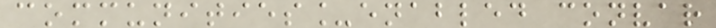communities_enabled convar
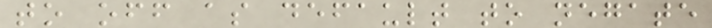to off as default to negate
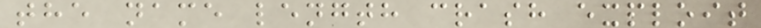the name length crash exploit
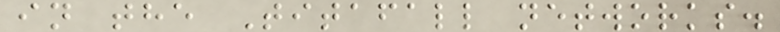in the Titafall networks.
